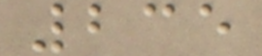235
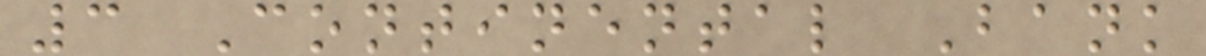3 Continental Bank
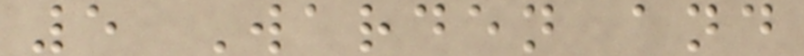5 Warden and
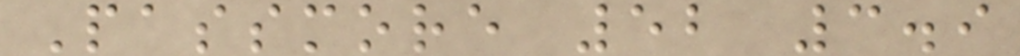Passmore 52 3.9
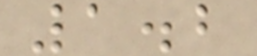1.2
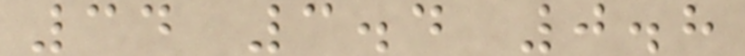34 3.4 0.8
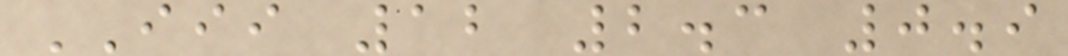III 12 2.3 0.9
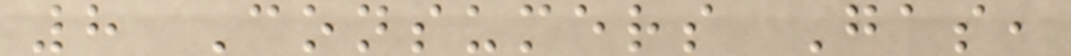8 Consumers Gas,
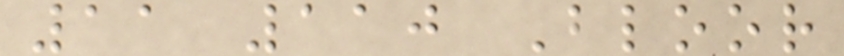11 110 Bloor
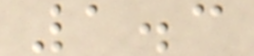1.3
